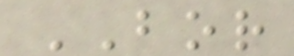BOR
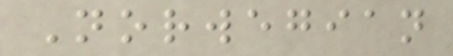Norwegian
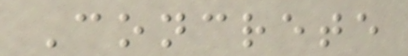Concrete
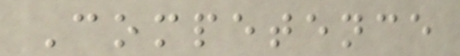Competence
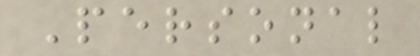Personal
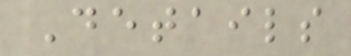Details
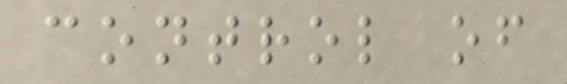control of
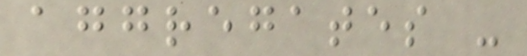aggregates -
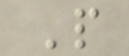P
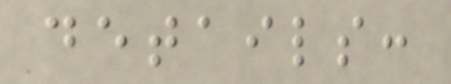details:
